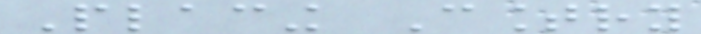Placing Country
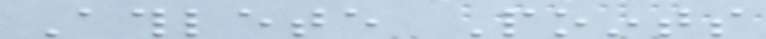Athlete Points
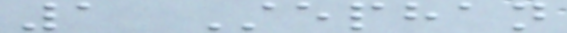1 Stephan
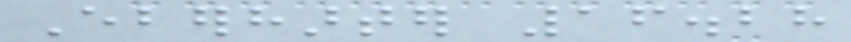Eberharter 16.28
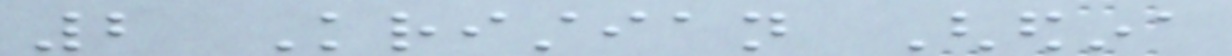2 Kristian Ghedina
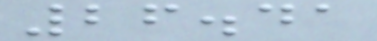26.41
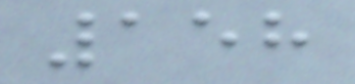158
